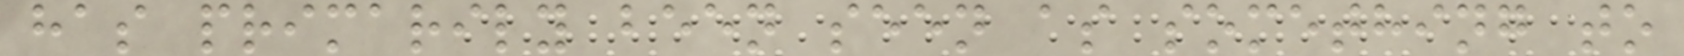has primarily been seen as something to
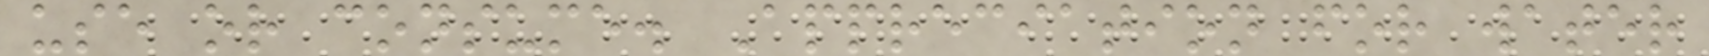use or consume. Appreciation for water
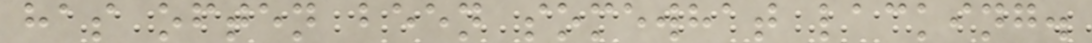has often been somewhat lacking.
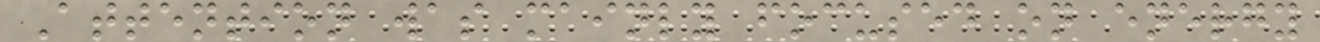Attention was mainly focused on energy
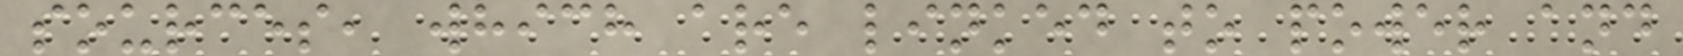sources, which are linked to power and
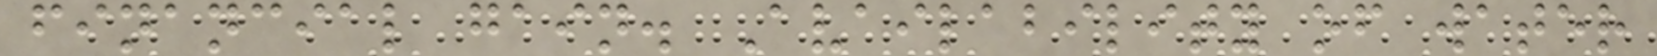financial gain. Availability of water
